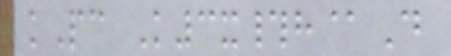kPc K3x#h@D
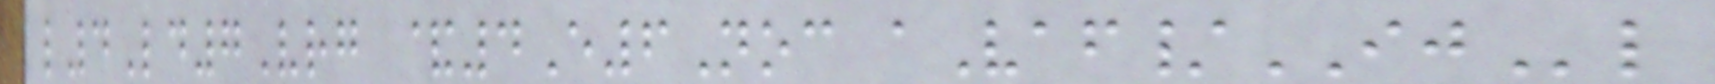l4Ld7Vrg &4E6Noc aVaf/IJl
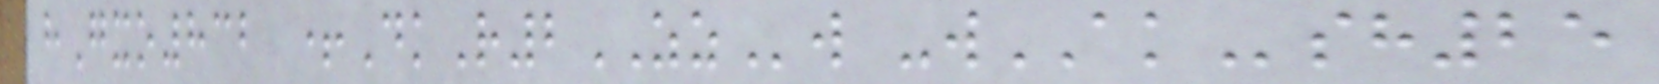hGxo832 +DkR2ZZw -wAKsh25
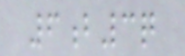6b3q
